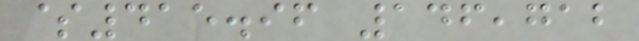$415.96 146,712
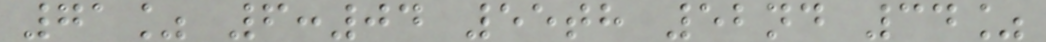71% 6:04 55th 52nd 34%
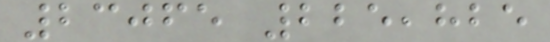23065 225,825
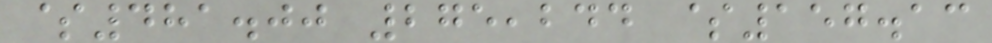$481.00 275,244 $157.13
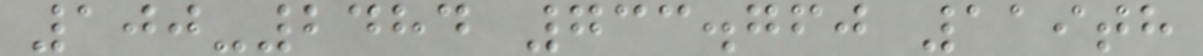100-2484 733.760 119th
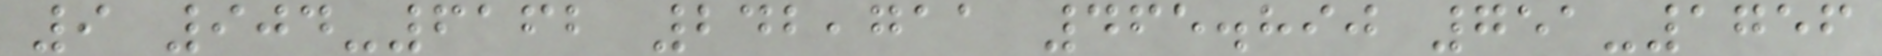9 904-6162 242,711 465.890 751-1756
